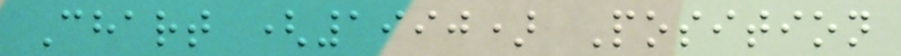Chart (1990) Position
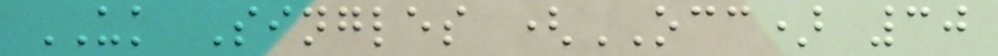UK Singles (OCC) 30
